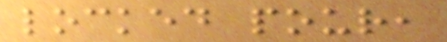locked pour,
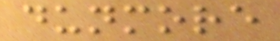dunmore
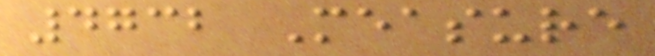4732 Measure
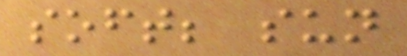soft; sun
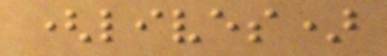(lives)
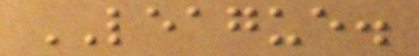LEAGUE.
